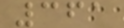361
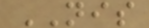NIS
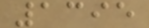1395
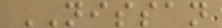NISSAN
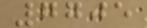7705
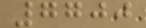7700
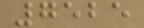7525
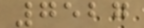7527
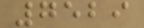7529
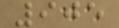905
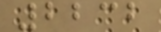2232
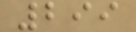299
